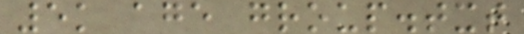5k age group.txt
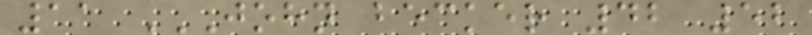11 JOHN BECKER 42 52
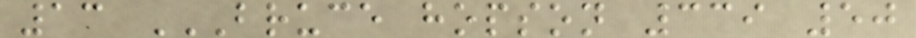13 BRUCE HOPSON 339 50
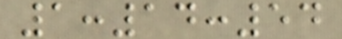1:14:54
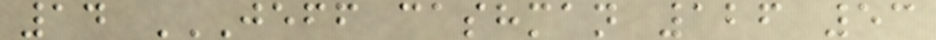14 JEFF CASHMAN 126 53
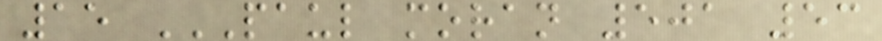15 PAUL MORAN 501 53
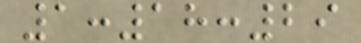1:18:29
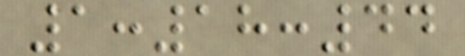1:18:44
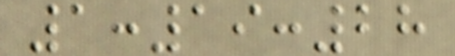1:19:28
